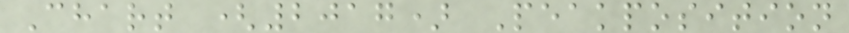Chart (2017) Peakposition
